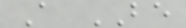A BE
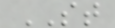ST
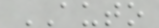AUTO
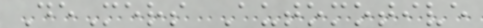DeMers Automotive
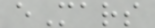eMars
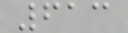613
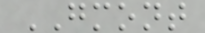GMONT
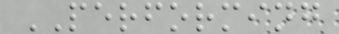PERFORMING
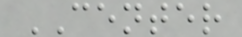CENTER
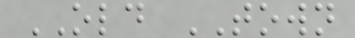OLD TOWN
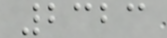2323
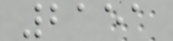2151
